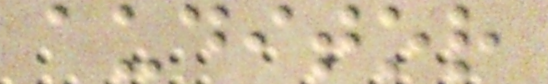auditor
